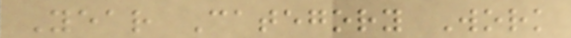Year Category Work
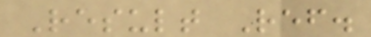Result Ref.
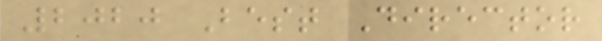2020 Best Director
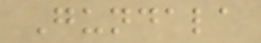Gundala
